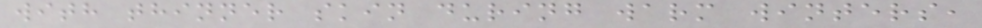with thinner skin during warm winters,
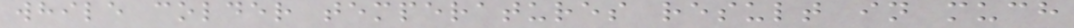while colder temperatures result in much
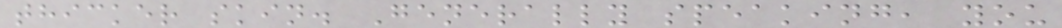thicker skin. Generally speaking, you
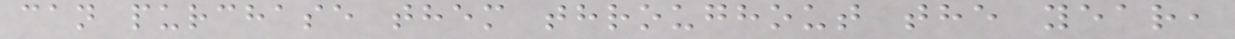can purchase them throughout the year,
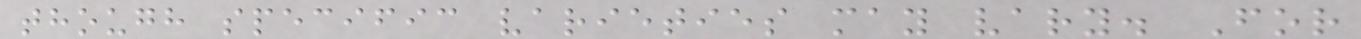though specific varieties may vary. For
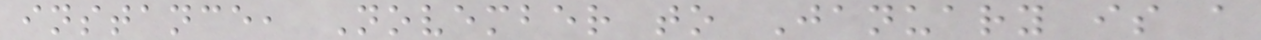instance, November to January is a
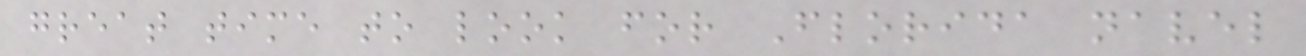great time to look for Florida navel
